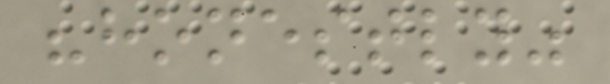"honestly"
